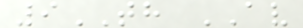9TH AV
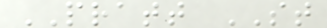PRATT ST
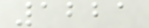1221
